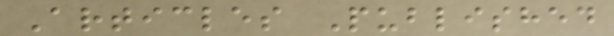Articles Published
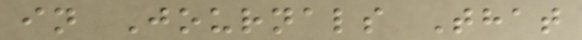in Journals That
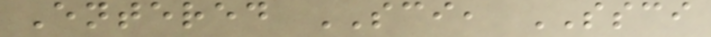Entered SCI, SSCI
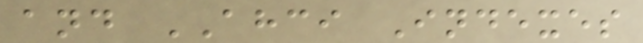and AHCI Indexes
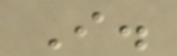I.
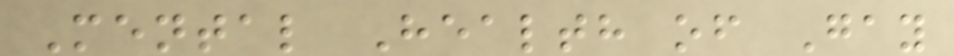Mental Health of Gay
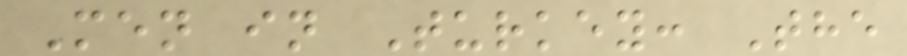Men in Turkey: The
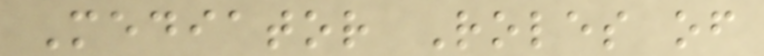Mediator Roles of
